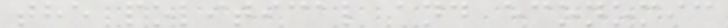the political and economic
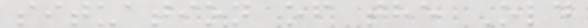situation of the Old
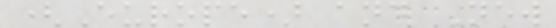(Europe) and New
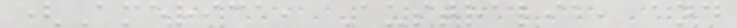(America, Australia, and
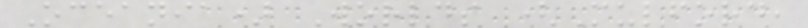Oceania) Worlds (Mulford,
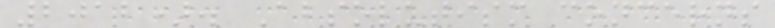2012). Absolutism concerns
